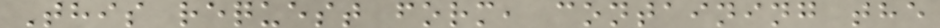This request form, containing the
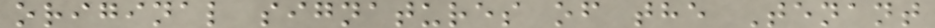original signatures of the Tenant
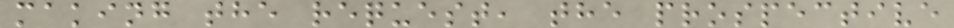making the request, the prospective
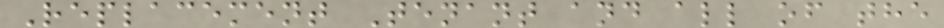Replacement Tenant and all of the
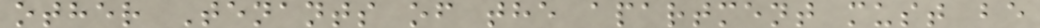other Tenants of the apartment must be
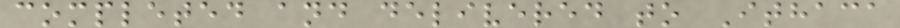completed and delivered to Ithaca
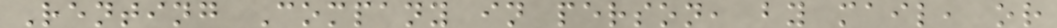Renting Company in person, by mail, or
